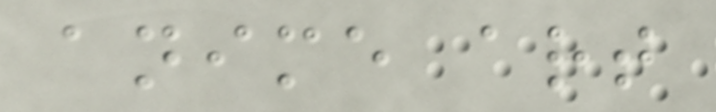anime art
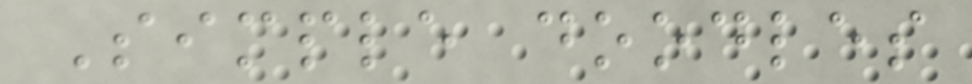Simple doodles
